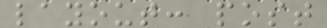layout: post
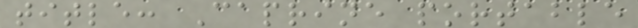title: Caprine portable
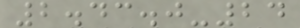2.43.0-24
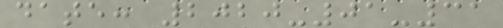date: 2020-01-31
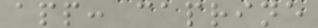app: caprine
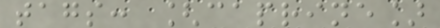tags: [caprine]
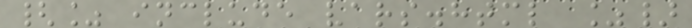{% include vars.html %}
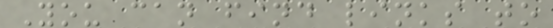You can find links to
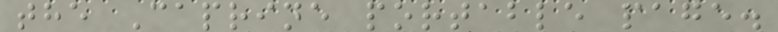the Caprine portable page.
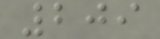209
